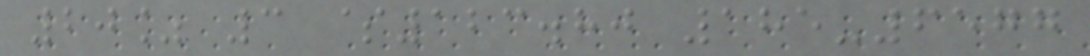20% 3 $123.80 185-6577
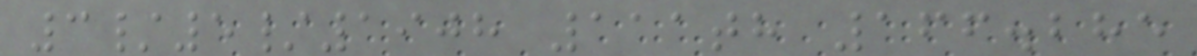3/5/1908 111th 166.285
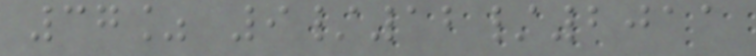37% 9/12/2011
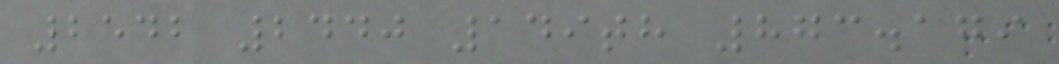2542 2440 149th 873.179
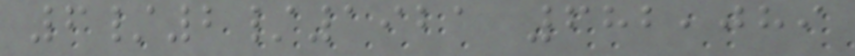6/2/1921 682,089
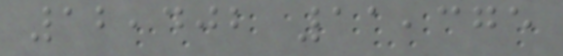12,402 11,375
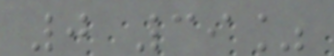0 39%
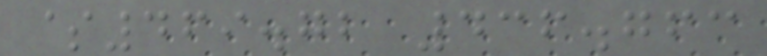$469.72 436.763
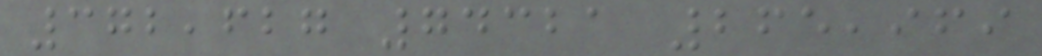372,627 74321 265,969
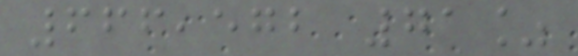666,572 71%
